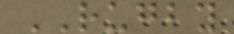RUGBY
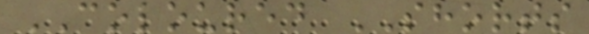COLOURED SHORTS
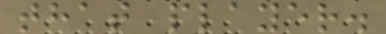that player.
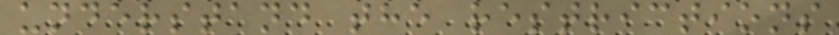understand the restrictions
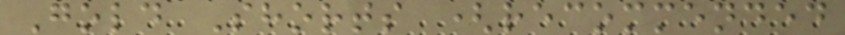Gold Shorts (recommended
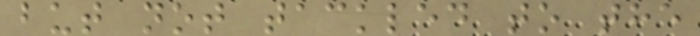but not tackled to the
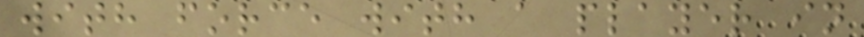with force with a player in
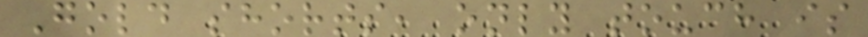Gold shorts, only touch is
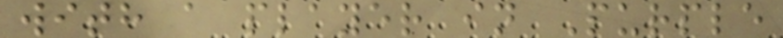with a player in Purple
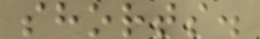shorts.
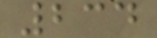234
